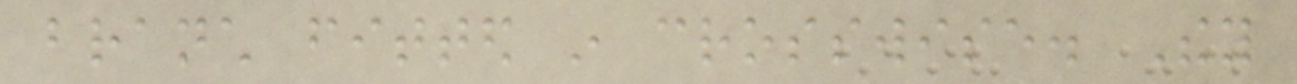branch fitted in crosswise. They
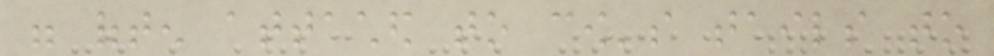were often attached to cow's tails to
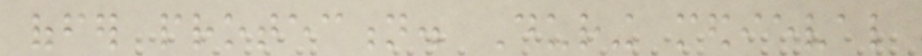offer protection. During medieval
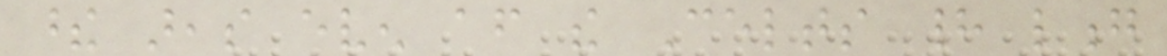these areas even after the Celts had long
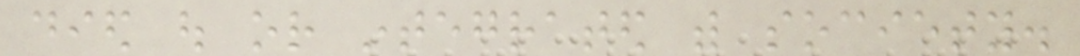died out or integrated with society.
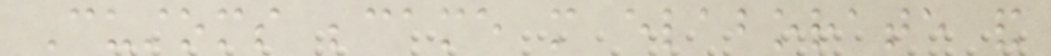Customs became more elaborate and
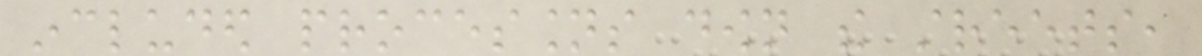included processions down the streets,
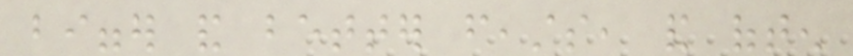bigger and better feasts, and often
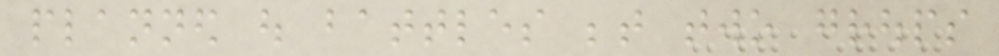planned out battles between two groups
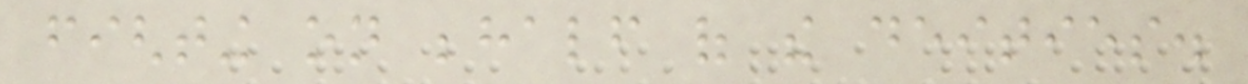fighting on behalf of the deities.
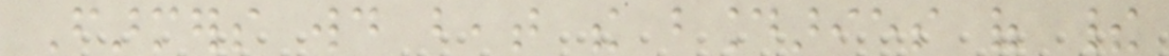Farmers would beat the boundaries of their
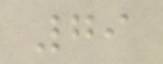79
